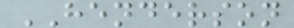HENDERSON
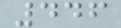446
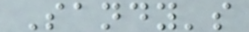Sandy's
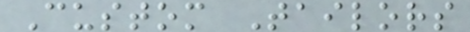Custom Tailors
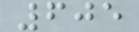605
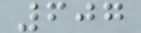607
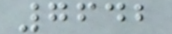7642
